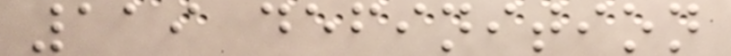119 definition
